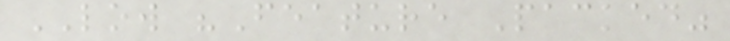LOW "Feature Packed"
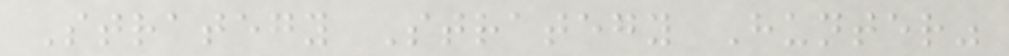Strategy Strategy Hunter"
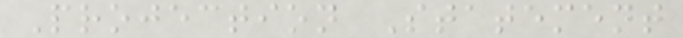Projection Statement
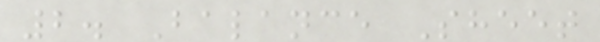2. Balance Sheet
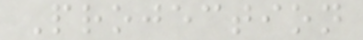Projection
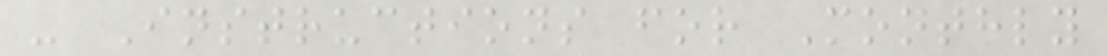- Instructions for Monthly
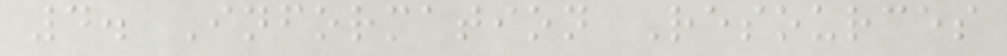4. Information Resources
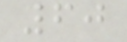60
